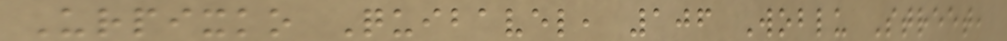Urpixko Quibavel, 106 Woblu Street,
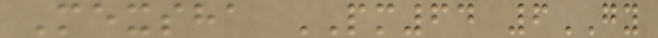Mexsha PM64 6GY
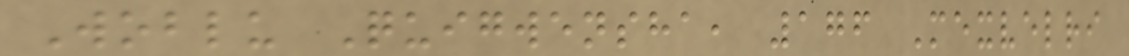Woblu Quigwensha, 176 Mexvelri
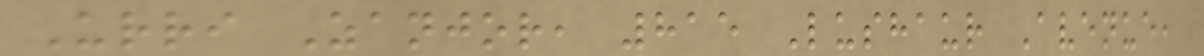Urri Zanjor, 815 Lushaur Avenue,
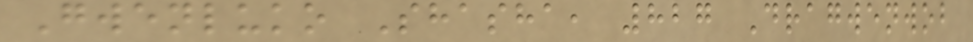Gwenluko Shasha, 827 Dragwenwob
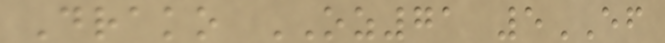Drako OZ71 5EF
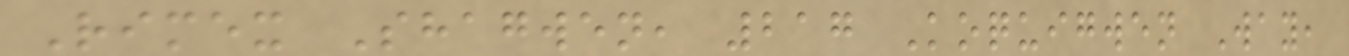Rimex Shagwen, 217 Koquigwen Way,
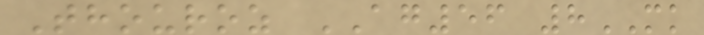Thouroz AG56 8MK
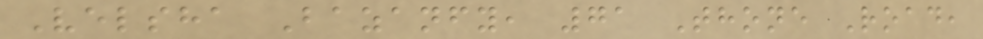Velsha Bazanfy, 71 Thone Road,
